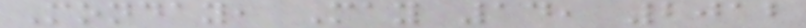Monday, May 14, 2012
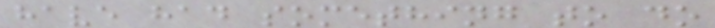have had something to do
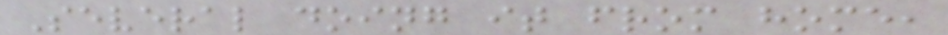Several doing it from home,
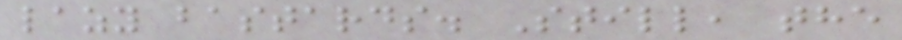lazy bastards. Still, the
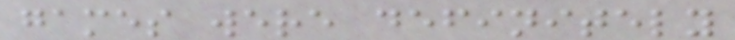games were definitely
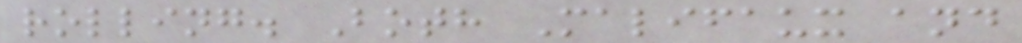rolling. Both Malifaux and
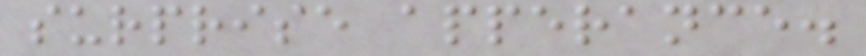surprise apperance.
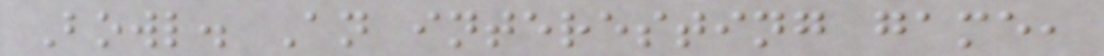Bowl. An interesting game,
